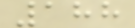188
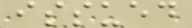issued
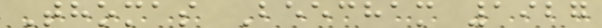Thomas Beecham 1927
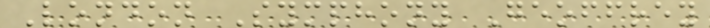London Symphony Geoffrey
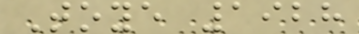Toye 1928
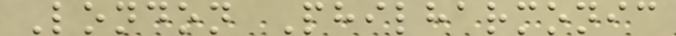London Philharmonic
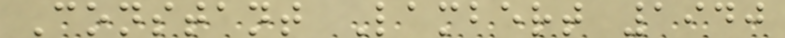Constant Lambert 1940
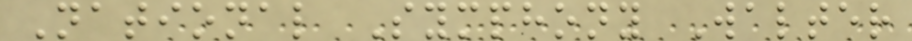National Symphony Walter
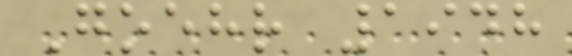Goehr 1948
